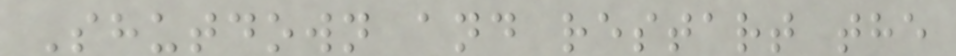Shutdown and restart the
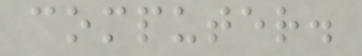computer.
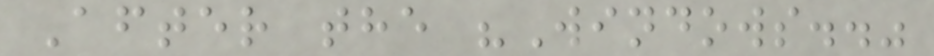After the "Windows.."
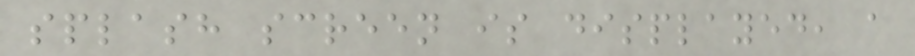splash screen is displayed, a
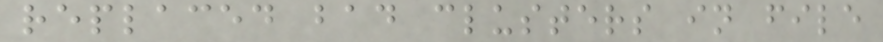replaced bad clusters in file
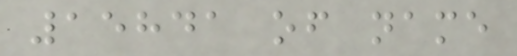15841 of name
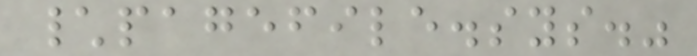\pagefile.sys."
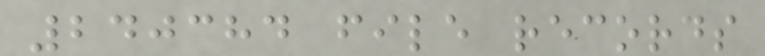240384 file records
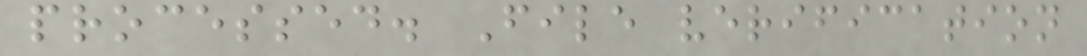processed. File verification
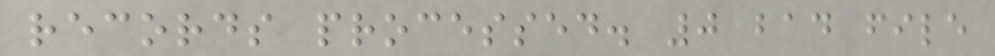records processed. 0 bad file
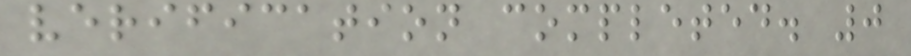verification completed. 0
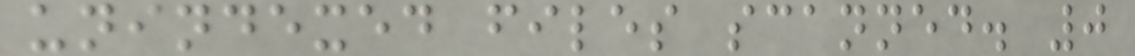unindexed files scanned. 0
